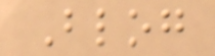Blog
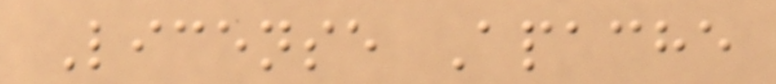License Apache
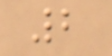2
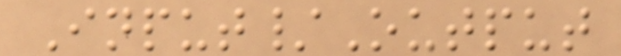Input/Output
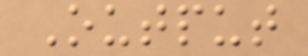Output
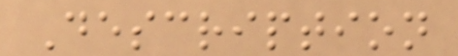Description
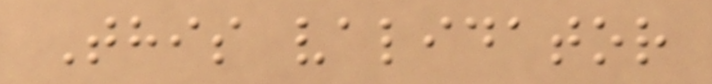This validator
